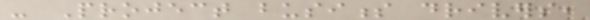- Project business drivers,
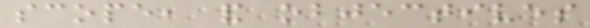scope, and objectives
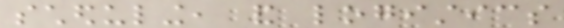scheduling, and logistics
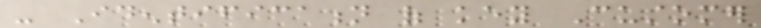- Identification of key Customer
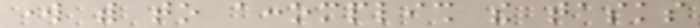work with to accomplish the tasks
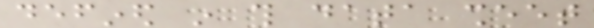defined in this data sheet
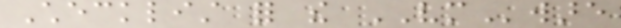Checklist for the VMware
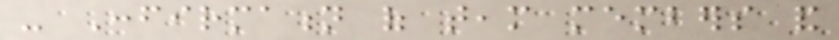- Confirmation of team members and
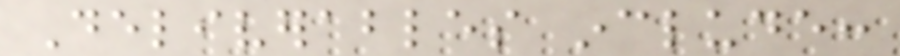Deliverables include:
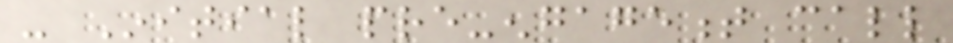- Initial pre-engagement call
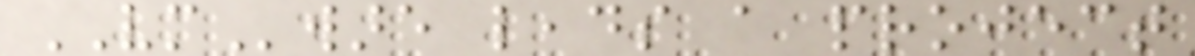VMware leads a project
